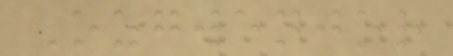Ozgwenjor
